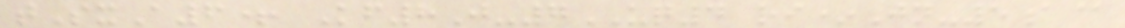tSxA6+ Kf8J-7UQ4 ri*Jn-5a@
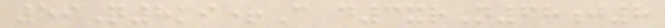59Q8ki+C d3xrN68j8
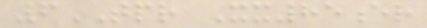6TPR Xx85er
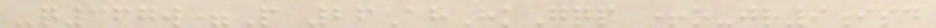-q367w=P 26AhHkGqp +o-jr9isd
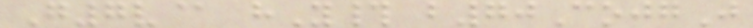G7v@ hY# b70CojgJ
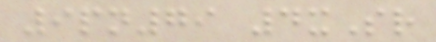9pn79 4xSr
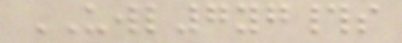UWL7yg#s
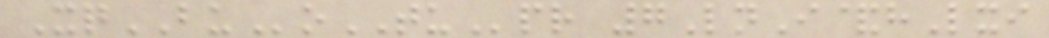XqBUoTUpr 7LnI&hLxi
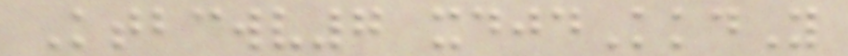Ktbcwv7 xdjdKkdY
